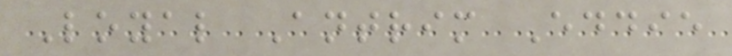Loyal Antrim Eddie
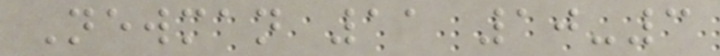Newman 11 10-3
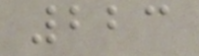223
